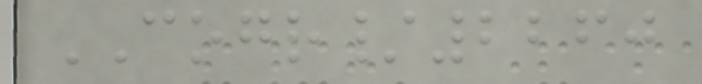COGR/2260
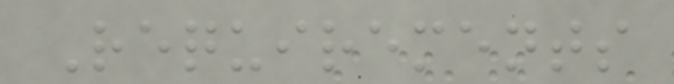Requirements
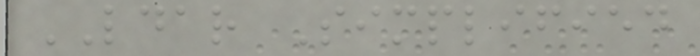LDAR Simplified
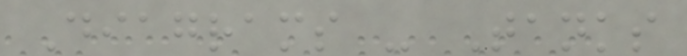Diagrams - Tanks
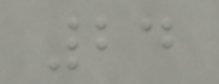24
